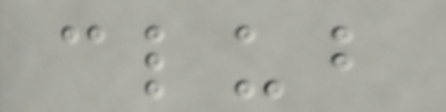club
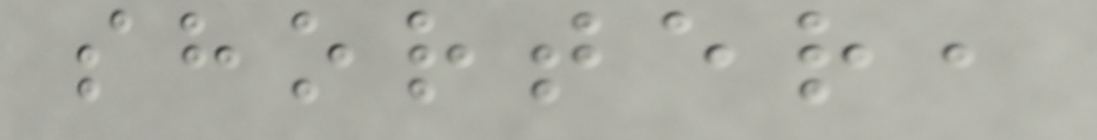shorter,
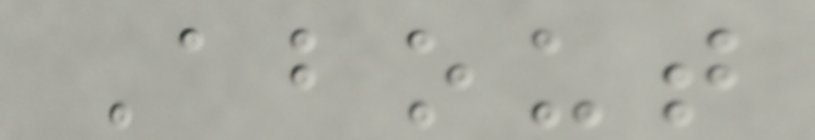About
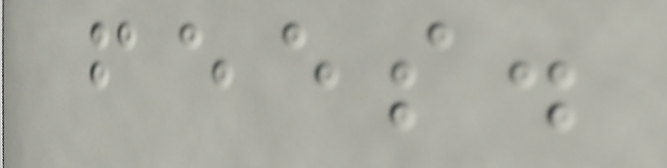fees.
